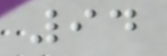94
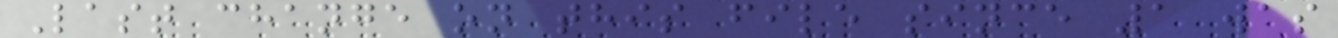Last change on this file since 1 was
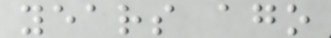years ago
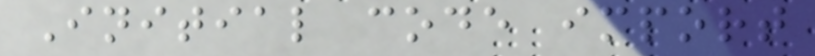Initial code import
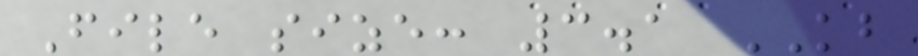File size: 3.1 KB
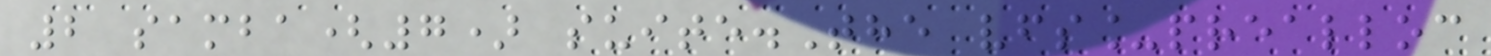2 samba(7) suite.The vfs_prealloc
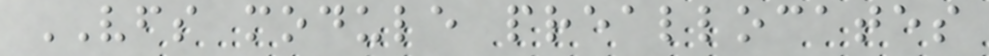VFS module preallocates
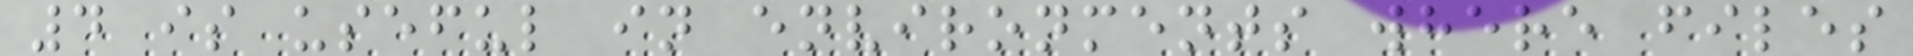4 is useful in environments where files
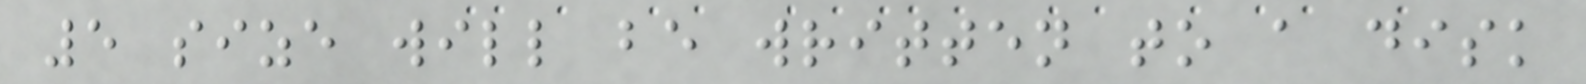5 size will be written to a disk
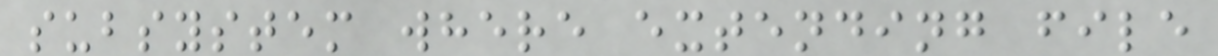subsystem where extending file
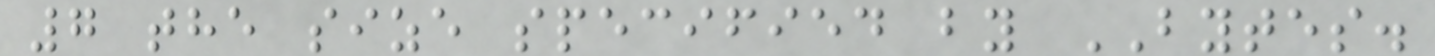7 the size specified by BYTES.
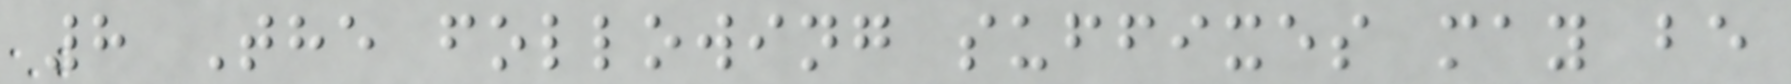8 The following suffixes may be
